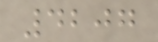4207
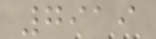7919
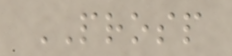PROSP
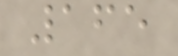165
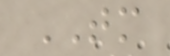TM
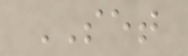SET
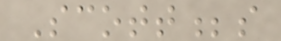Scott;s
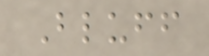Bluff
